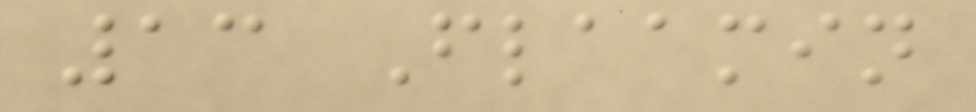13 Flaamin
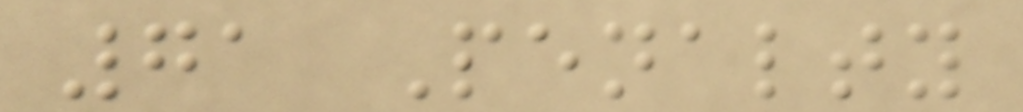71 Penalty
